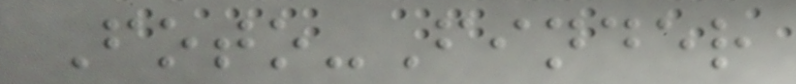Foto-Finder
